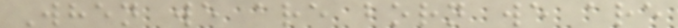When we are born we are
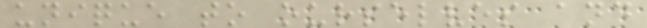unique to ourselves and
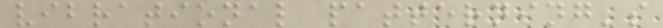vibrational patterning's
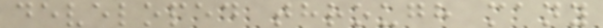developed through many
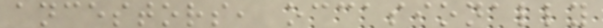ancestors, occasionally
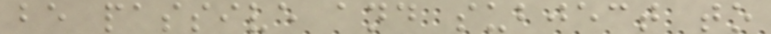be passive and subject to
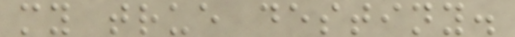my true destiny.
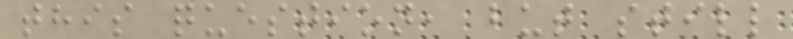this question, but still
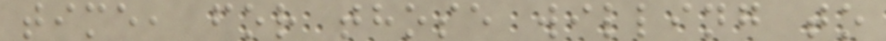time, for those willing to
